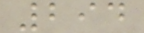294
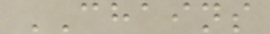CHAINS
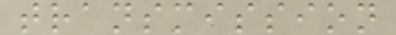transmission
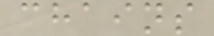chains
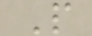P
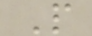P
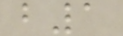b1
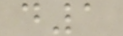d1
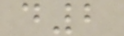d2
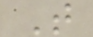T
